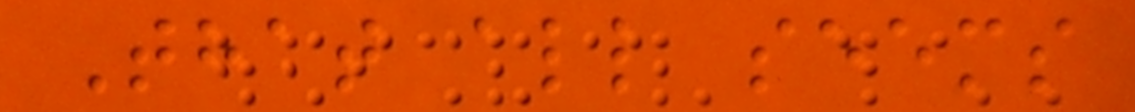That all seems
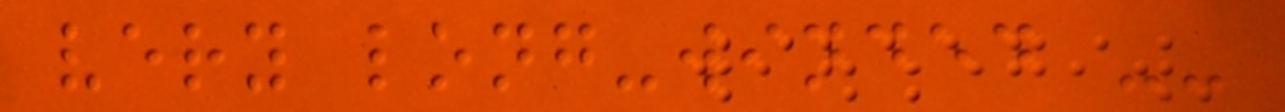very long-winded --
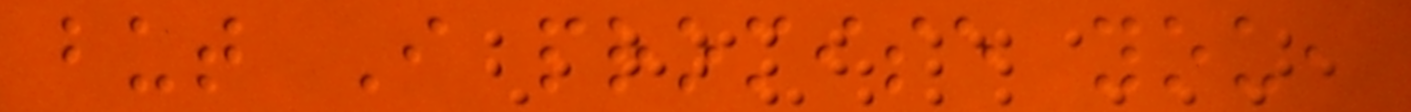but I promise you,
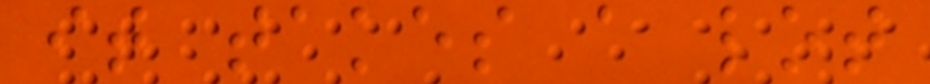it takes a lot
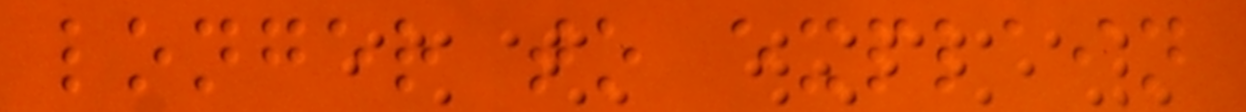longer to explain
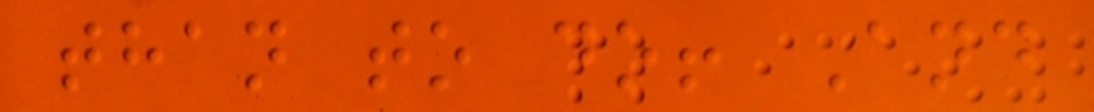than to do! And
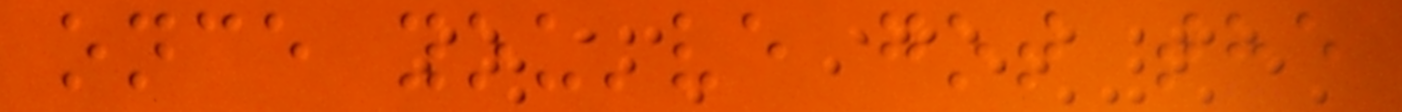once you've got the
